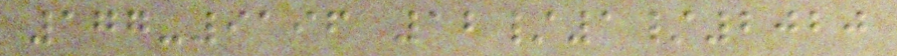177-9196 12/1/2020
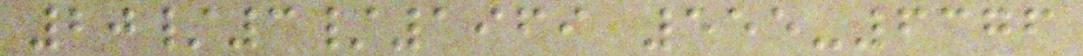20/3/1969 555-6376
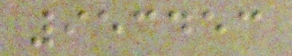953453
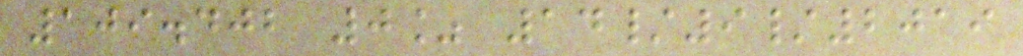109.402 0% 14/9/2019
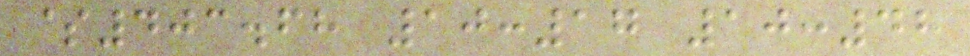$403.68 10:17 10:48
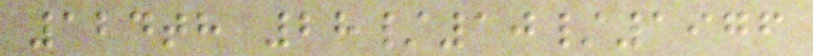124th 28/10/1976
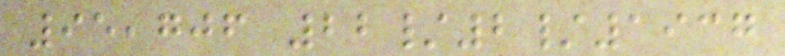95,706 22/2/1937
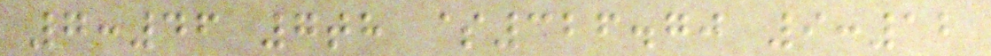7:46 7th $326.70 9:12
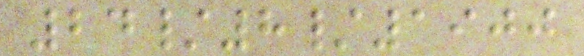24/8/1900
